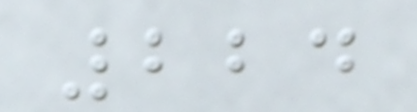224
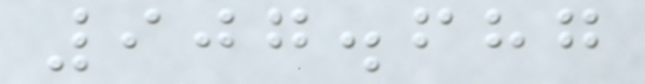907.687
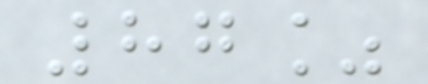87%
